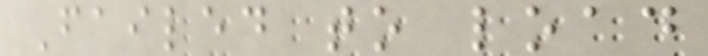Failed to load
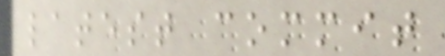latest commit
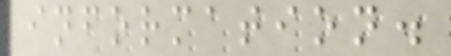information.
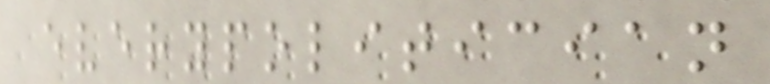everypolitician
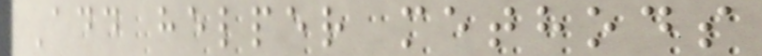Add helper methods
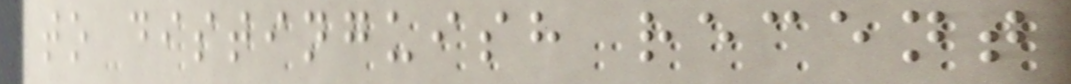to distinguish recent
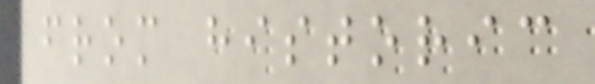from historic
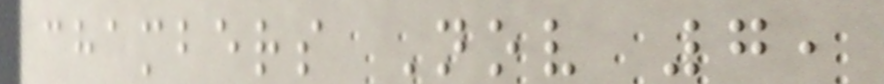chambers Nov 7,
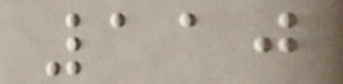110
